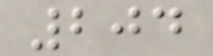204
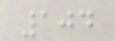104
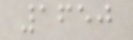1650
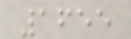1655
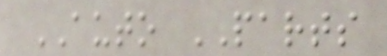AUTO PARTS
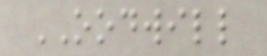OODWILL
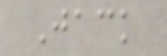Jack
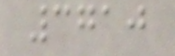3710
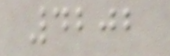4202
